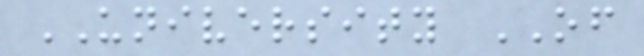UNIVERSITY OF
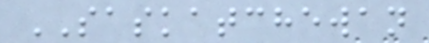SASKATCHEWAN
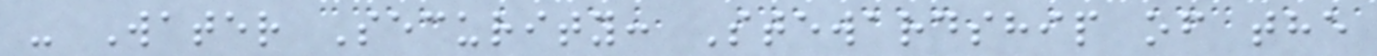- Water Security: Stewardship of the
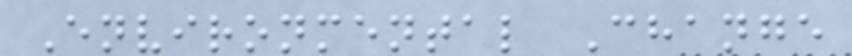Environmental Change
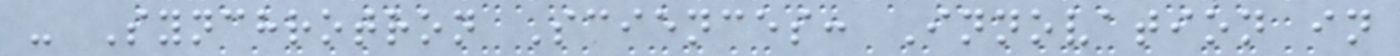- Synchrotron Sciences: Innovation in
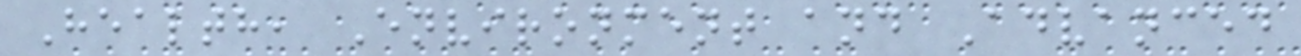Health, Environment and Advanced
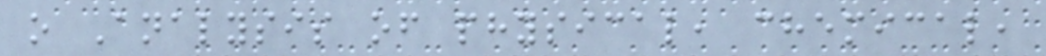o Analysis of physical, chemical,
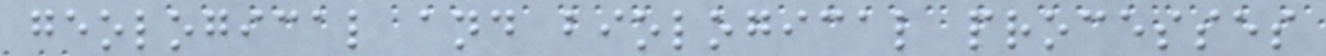geological and biological processes
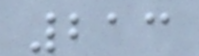213
